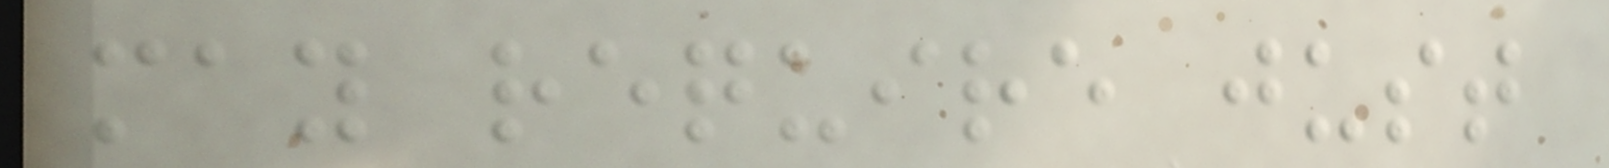may require just
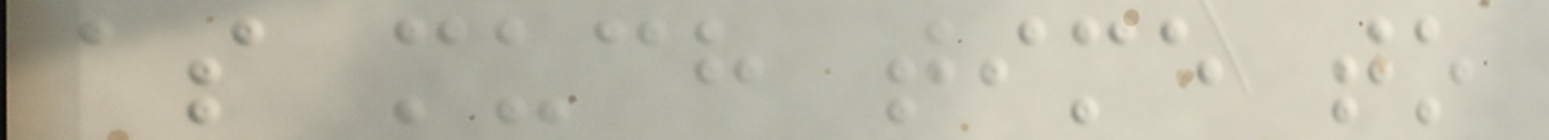as much time to
